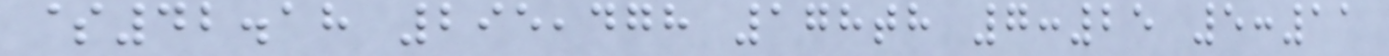$42.18 295,478 178th 7:25 5:11
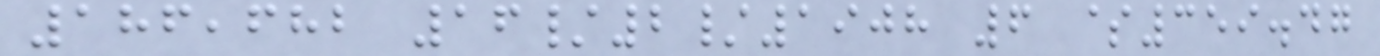186,682 16/2/1908 6 $359.47
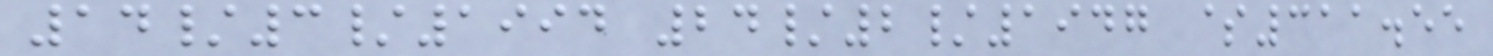14/3/1994 24/2/1947 $311.55
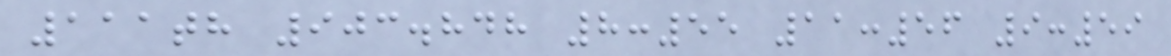111th 903.848 8:55 11:56 9:59
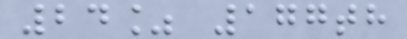24% 177th
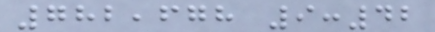782,678 9:42
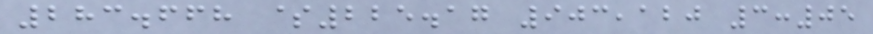283.668 $225.17 903,120 3:05
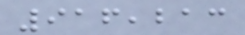916,213
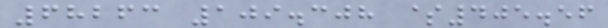68263 109.308 $405.56
